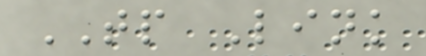TP Link
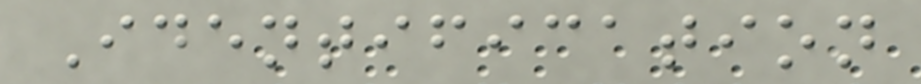Identification
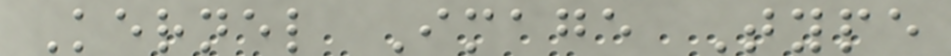Kernel Image Type
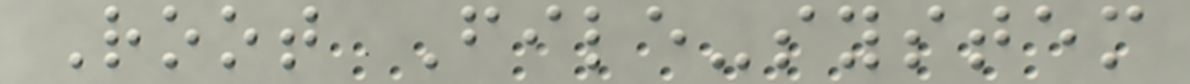Root File-system
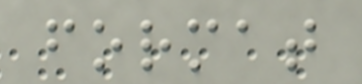format
